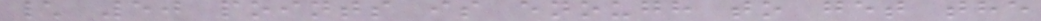\ 50 points is enough to get the
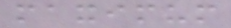maximum
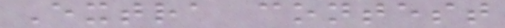Extra contest
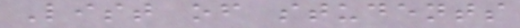List of students
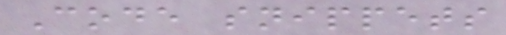Code snippets
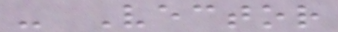- Vector
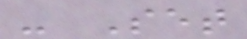- Set
